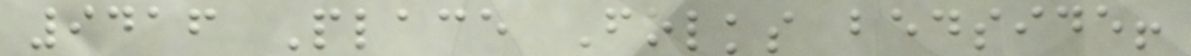9416 Place Folks bedside!
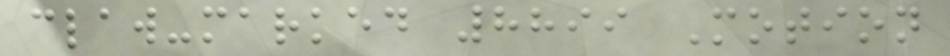claw-marked 8899 Motion
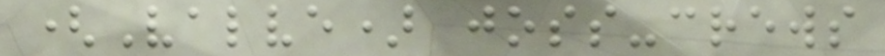(Valve) joss-crews
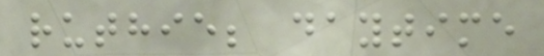ruthie; daytime
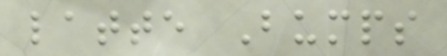latte Bumps
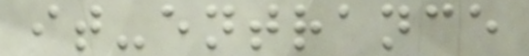it-entrance
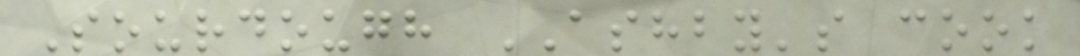Sourdough ASHBY's cook
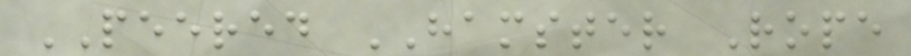PEERED HAMSTER Rope
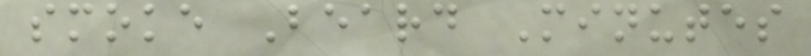smoke Beard Minutes
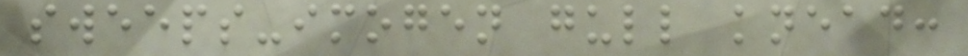sweeps-imogen gull knead:
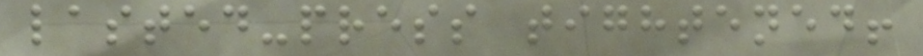lasted-press tightened!
